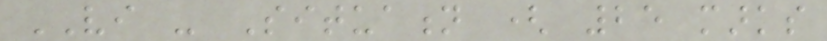VI - Situation ( 25 marks
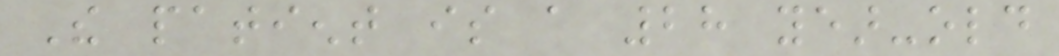The patient is a 28 year-old
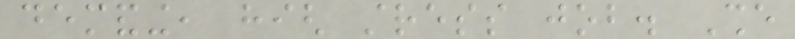demanding, high stress job. She
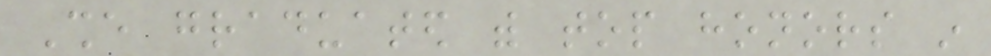She graduated with top honors in
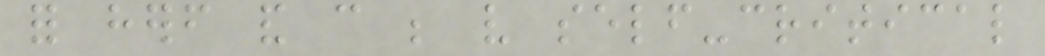for herself and can be very self-critical
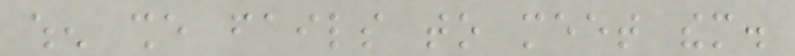when she fails to meet them.
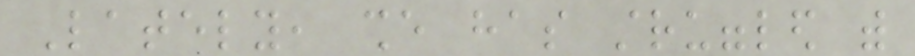Lately, she has struggled with
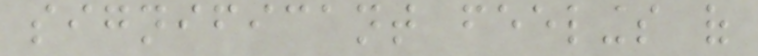significant feelings of
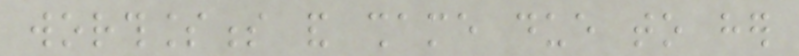worthlessness and shame due to her
